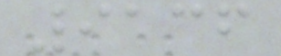9136
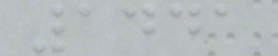1441
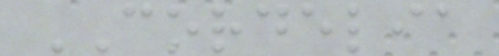CORDELIA
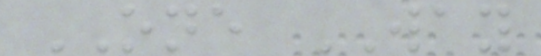ONE WAY
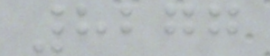8277
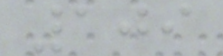109
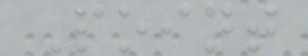Point
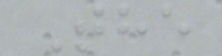The
